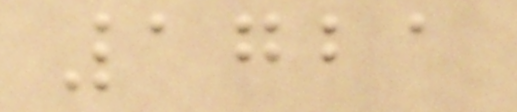1721
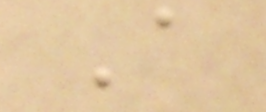A
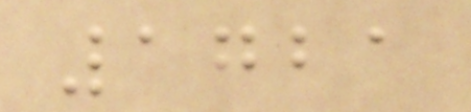1721
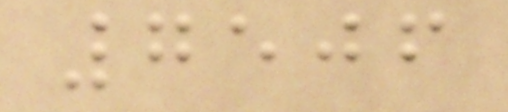7506
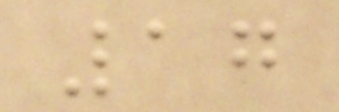17
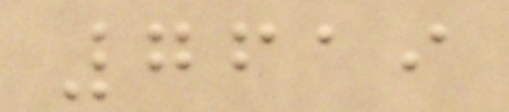7619
